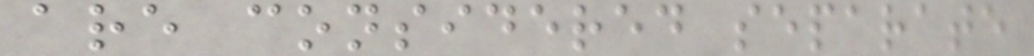are considered separate
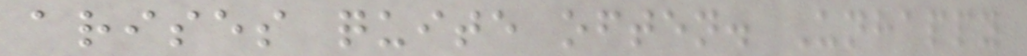arises quite often. Unhappy
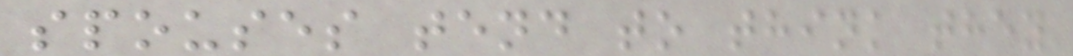spouses tend to think they
